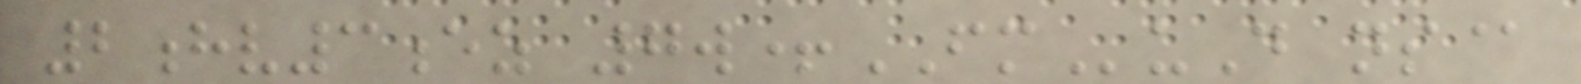2hv3ez 7w+FMuD ns@
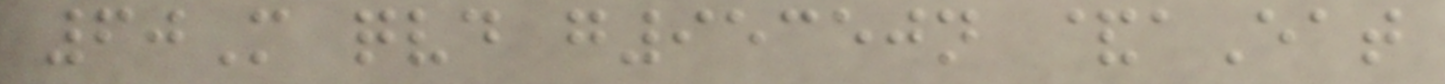60M qvd g95350n &aEat
